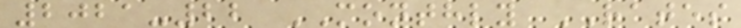2021-22 MONTHLY RATES
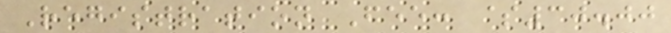Registration Fee: $30.00
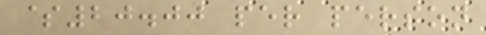$20.00 per person
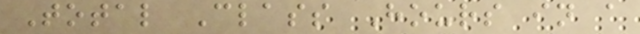Total Class Hours in a
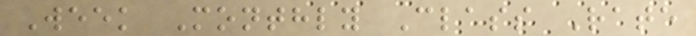Week Monthly Class Rate
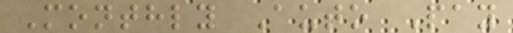Monthly Auto Pay
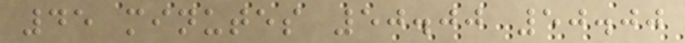45 minutes 50.00 50.00
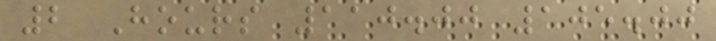2 Hours 110.00 105.00
